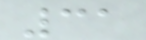31
